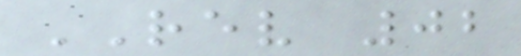REV 02
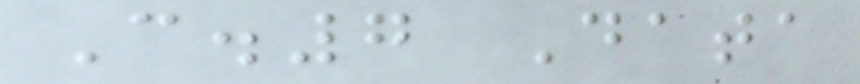C.7 Data
